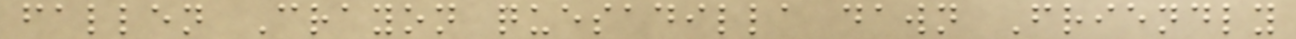fallen Crayon quesadilla dawn Friendly
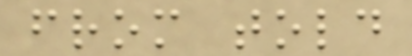from told
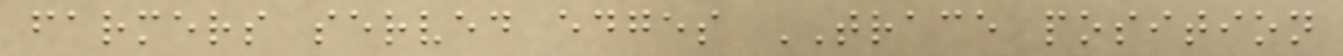farmers served edges TRACE position
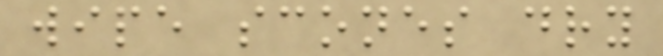wipe scones dry
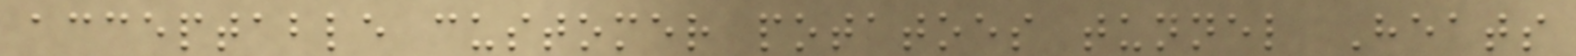acceptable customer potatoes tunnel Heats
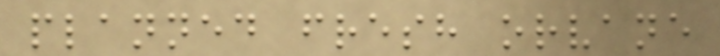planned fresh orvane
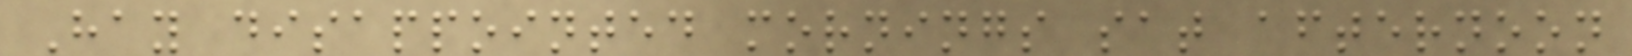Hay disappointed mornings sat afternoon
